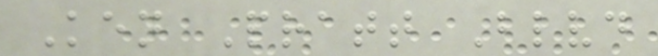Ken Pratt Blvd
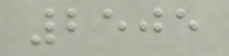2505
